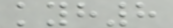kyh8
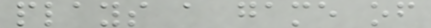plays a game of
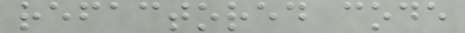refactored code
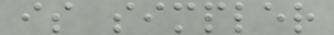is simpler
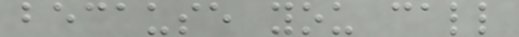because you call
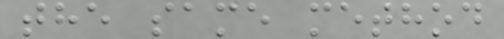the same method
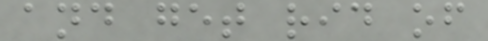and get rid of
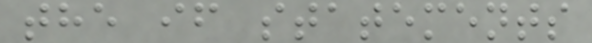the if statements
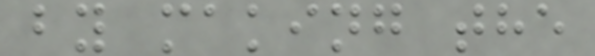by making the
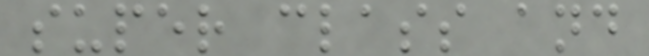super class and
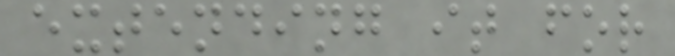extending it for
